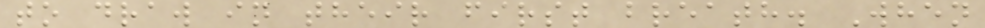to draw in their first breath. When
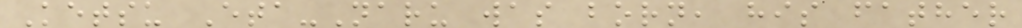Ketsu Eta-Naru was born, his father
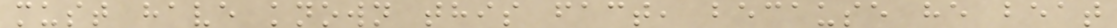must have known this fact, because he beat
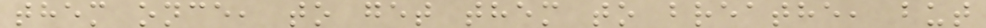them once, to get them to breathe, but
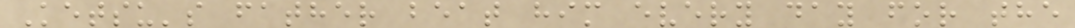Ketsu's father beat him every day for the
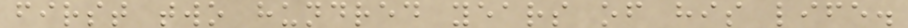first two hundred years of his life.
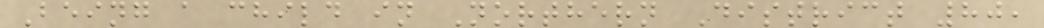Being a child in Northern District 80,
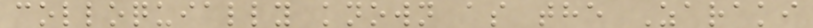colloquially known as the Zaraki
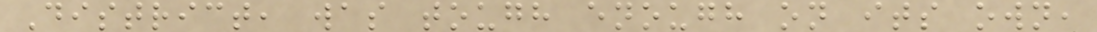District, was tough enough on its own,
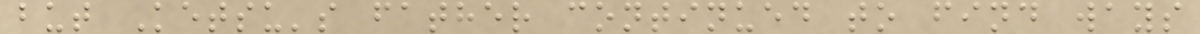but Ketsu's father continued to find ways
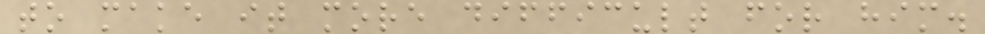to make it more difficult for him.
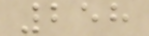258
